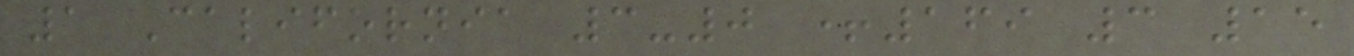1 California 3-0 +169 3 15
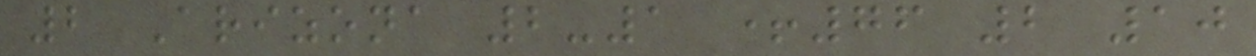2 Arizona 2-1 +76 2 10
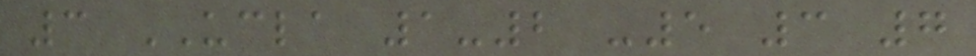3 UCLA 1-2 -5 3 7
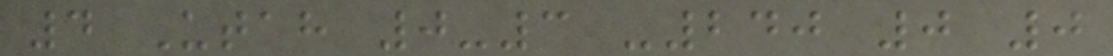4 Utah 0-3 -240 0 0
